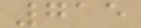715
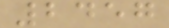2457
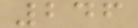246
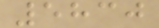5830
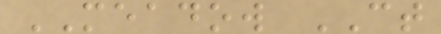MEADOW CT
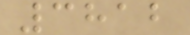3812
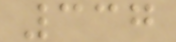337
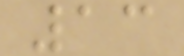13
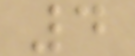4
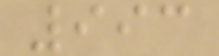993
